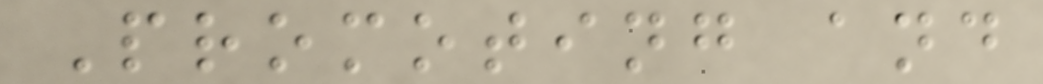Promoting and
